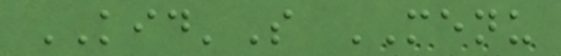KID'S MENU
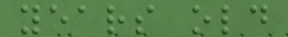years old
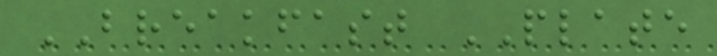BREAKFAST PLATE
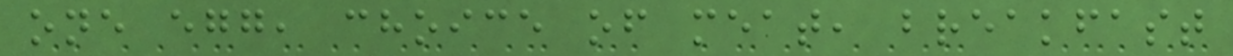one egg, choice of meat, breakfast
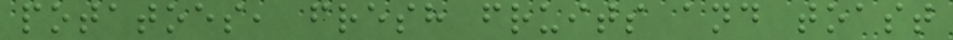potatoes, fresh fruits and toast
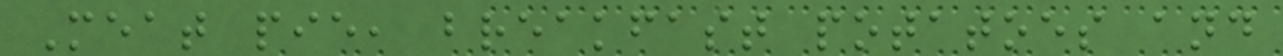Meat pie, breakfast potatoes and
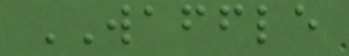WAFFLE
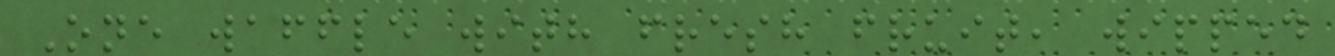One waffle with fresh fruit, wipped
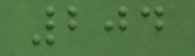204
